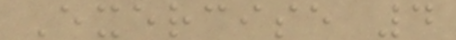Exercise 4
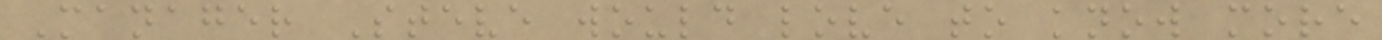Manager Steve would love to know more
